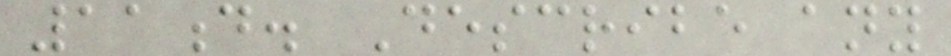11d. Describe any
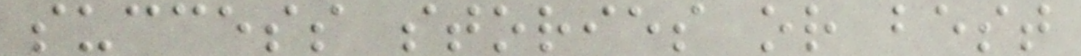success stories or best
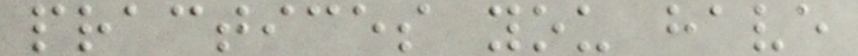practices you have
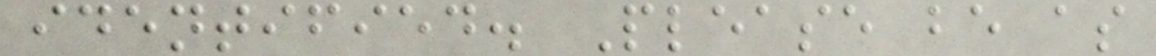identified. Please be as
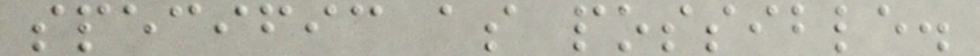specific as possible.
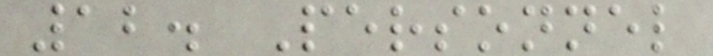12. Personnel
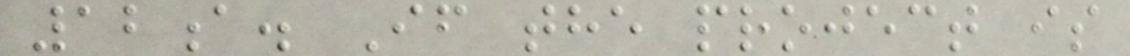12a. If the project is
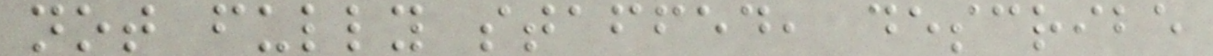not fully staffed, describe
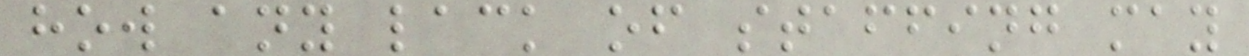how any lack of staffing may
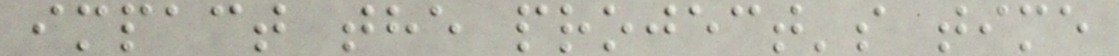impact the project's time
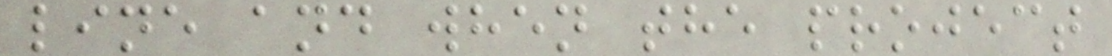line and when the project
